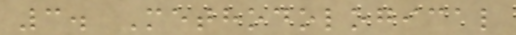3. Methodological
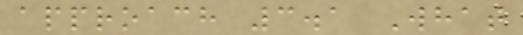approach 3.1 What
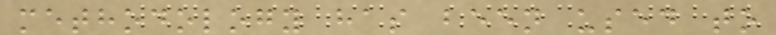methodology has been used to
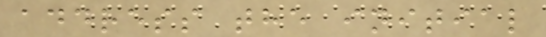address the initial
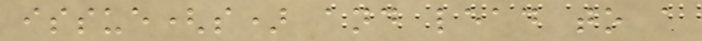issue(s) and lead to a
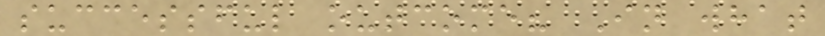successful outcome? In what
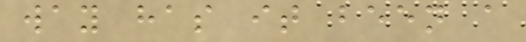way has it been a
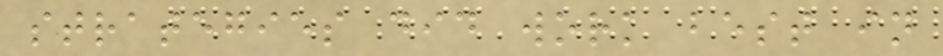strategies did work best in
